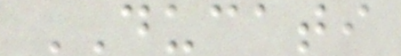DUCATI
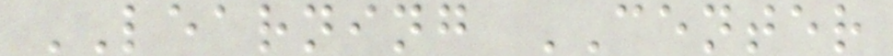LEARNING CENTER
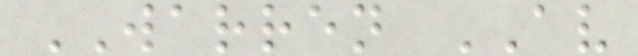WARREN AV
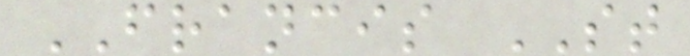FRANCIS ST
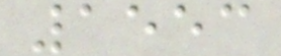1553
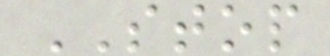STOP
